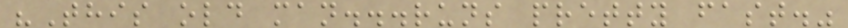"This old man...runs pretty fast."
